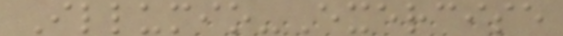Illumio-Exercise
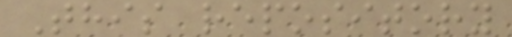This repository
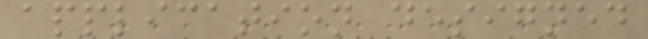application designed
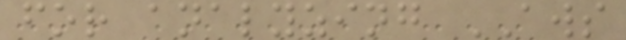for analyzing AWS
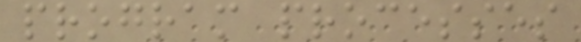program processes
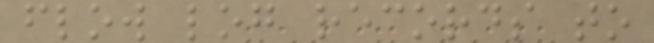flow log records to
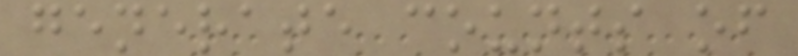generate counts of
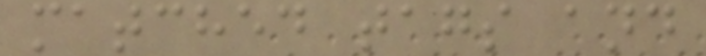matched tags and
